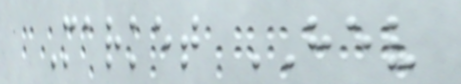Market HEV
